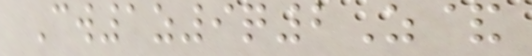Cw1z9q2Z&
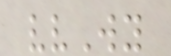vvWy
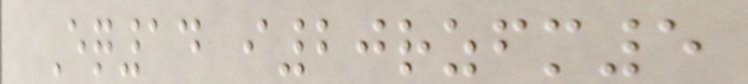Eq14 i20rzfm5
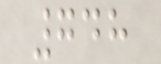748
